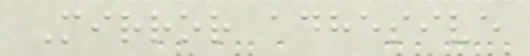Mirror adhesive
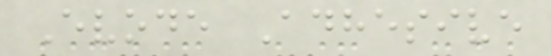Evode Adhesive
